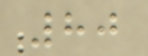80
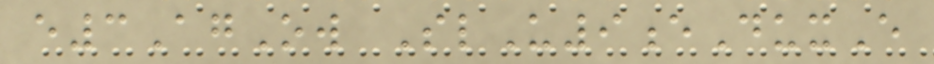e3AgOw SlU9eDuxE
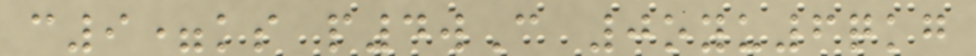c9=ks p4wC 0oyu6qkg
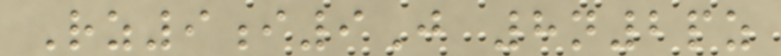Rz9i9J 8n2pz
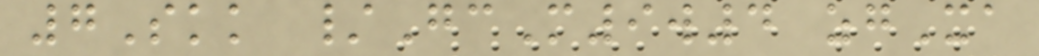7Skk /GcM9w4 zgXa
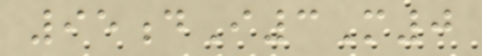95dI3M0
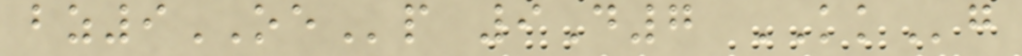bz9OEp 9D7 KKg
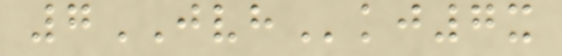7JVHkj7x
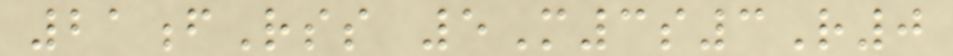21fRss 5M3s3R0
